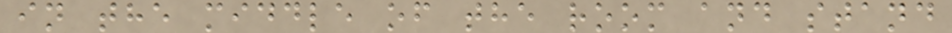in the middle of the room and stand
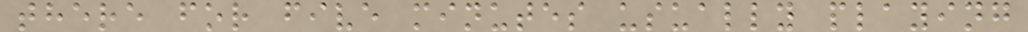there for five minutes usually playing
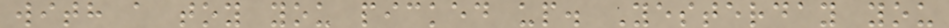with a toy you picked up. Yesterday you
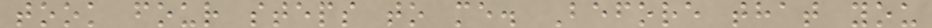took four steps to me. Before that you
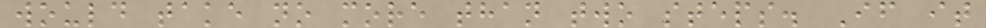would take no more than two steps. If it
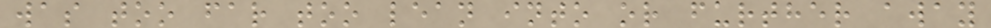was too far too lean into or further away
